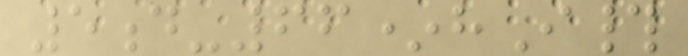5d-66*hI#
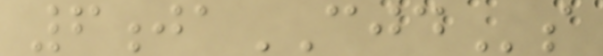6jaCJDs
